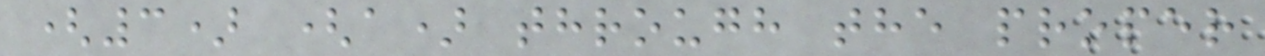(3) (a) through the proper
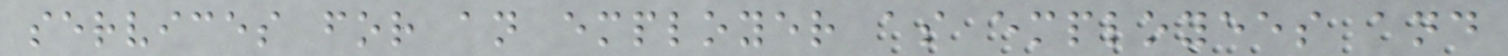services for an employer as employees and
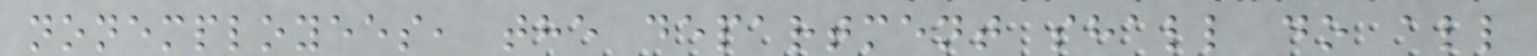nonemployees, the department shall do all
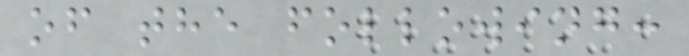of the following:
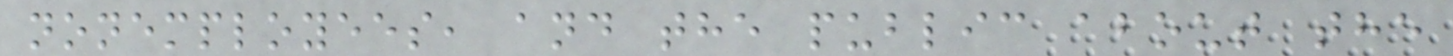nonemployees, and the public about the
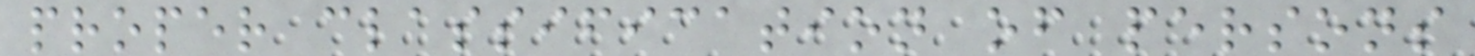proper classification of persons
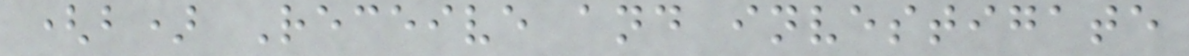(b) Receive and investigate
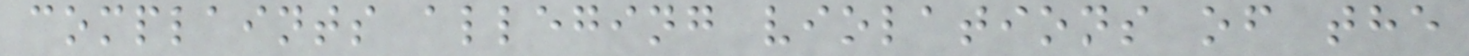complaints alleging violations of the
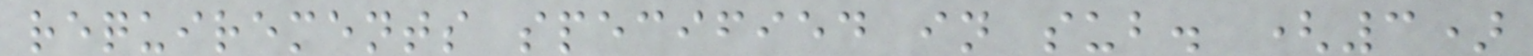requirements specified in sub. (3)
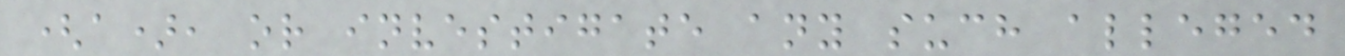(a), or investigate any such alleged
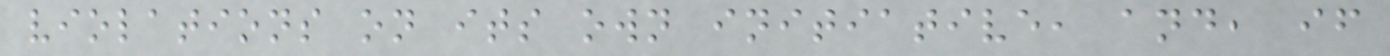violations on its own initiative, and, if
